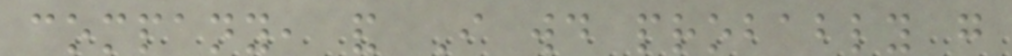company, and I would probably go
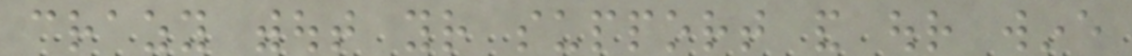crazy without your support and our wine
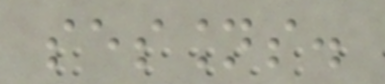sessions.
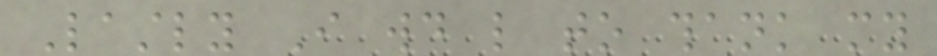Lastly I would like to thank my
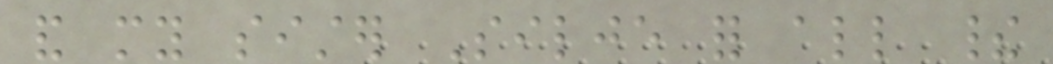and my sister Silje for all their
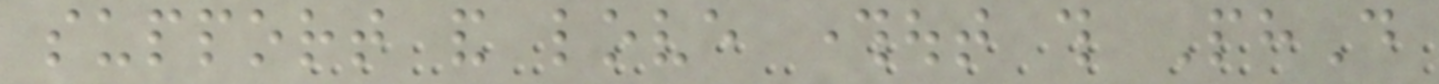support and love throughout this PhD
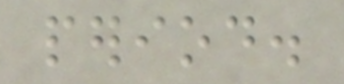period.
